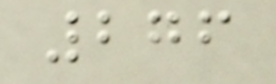276
